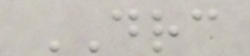DRC
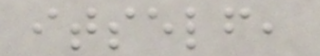itself,
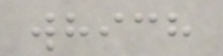which
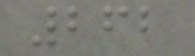262
